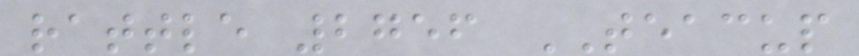rattle 2756 TEACUP
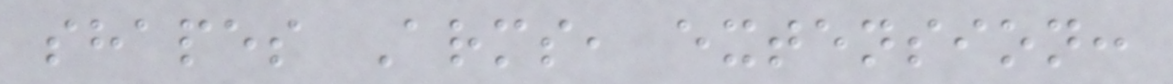shapes Arms, extension:
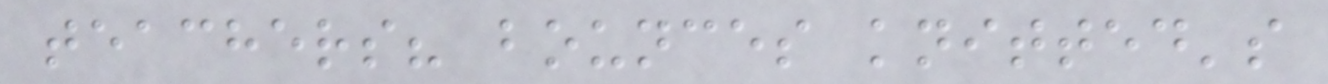teachers? bounces knitted's
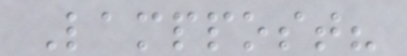Lamppost?
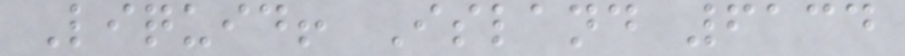Liquid! Island 6134
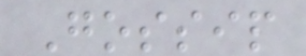Gossip
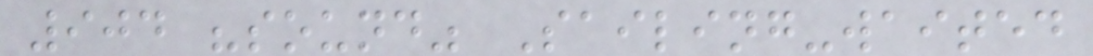904 "sound" Sailing-waited
